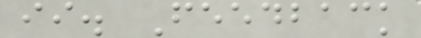ii. Feedback
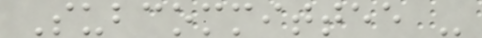Subcommittee -
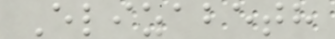Elizabeth
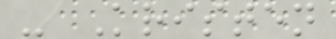- Kristen
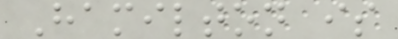Hamilton is
